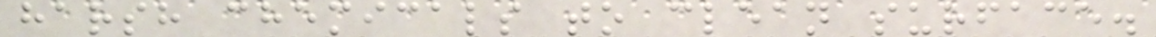harsh chemicals to clean surface.
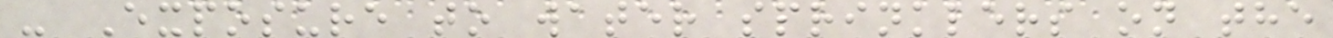- Exposure to water sprinklers on the
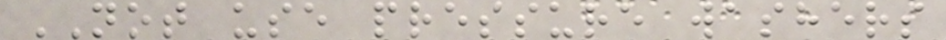NOT use pressure washers
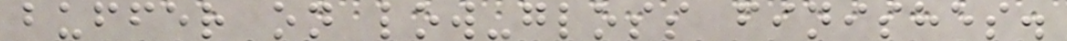buffer on low-gloss finishes.
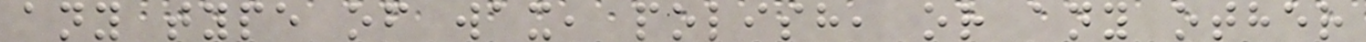any type of wax, polish, or any other
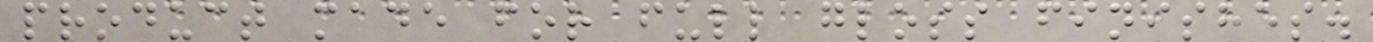product made for full gloss finishes.
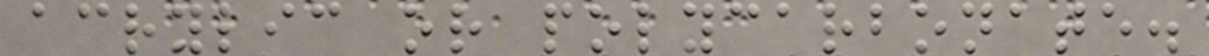acrylic or polycarbonate.
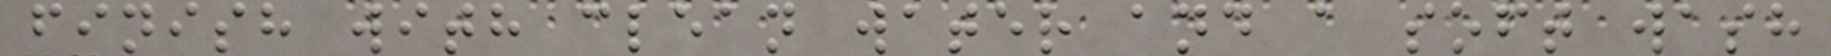finish with clean water and a soft wash
